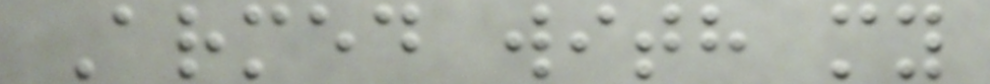Armed with my
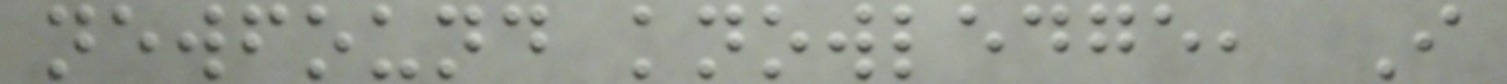newfound knowledge, I
